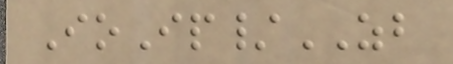IoIp/ZB
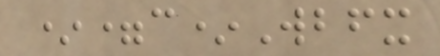*=c*Wbfx
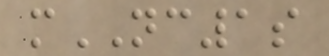mNC1s
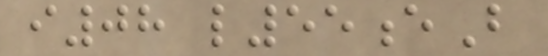i08 l55eB
